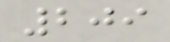209
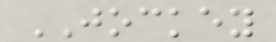JOCKEY
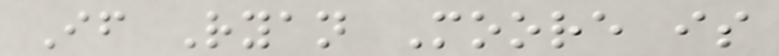If Ryan Moore is
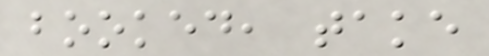booked, take
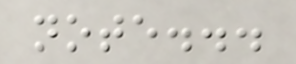note...
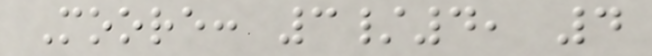Moore: 3/4, 4
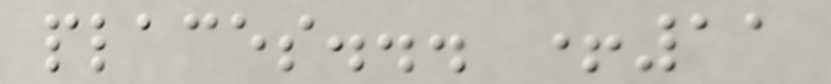places... +11
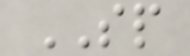SP
